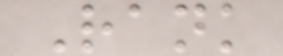Rank
